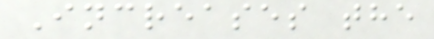Increases the
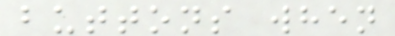buttons when
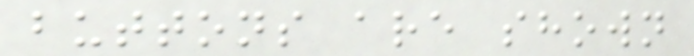buttons are shown
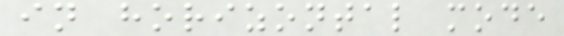in horizontal mode
